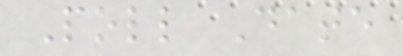Poll Date
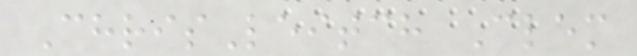ChrisLeitch Clem
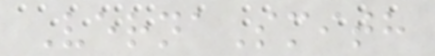VernaSmith
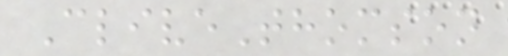CliveThomson
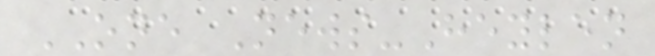ONE News-Heylen
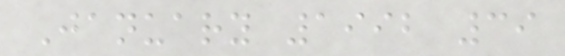January 1992 39
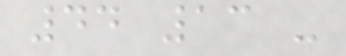44 13 -
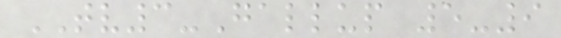TV3-Gallup 5-9
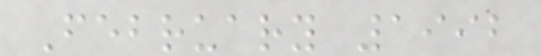February 1992
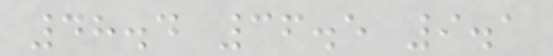48.4 36.5 9.1
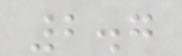2.7
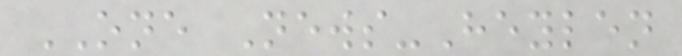ONE News-Heylen
